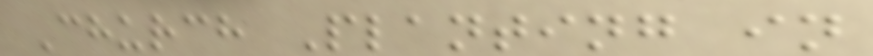Church Planting in
